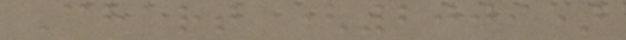Chart (2009)
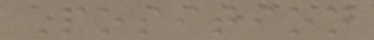Position
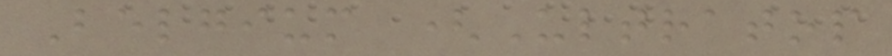Belgium (Ultratop
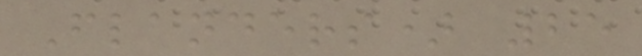Flanders) 25
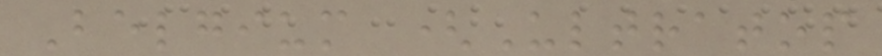Belgium (Ultratop
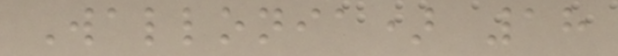Wallonia) 18
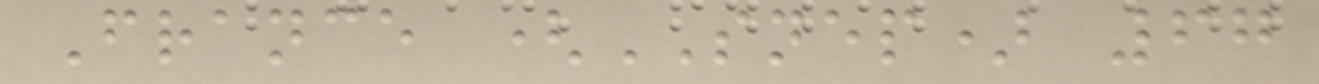France (SNEP) 67
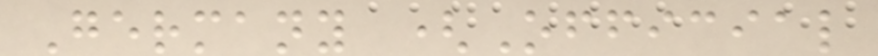Germany (Official
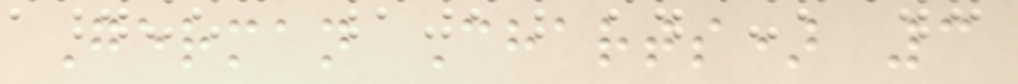German Charts) 3
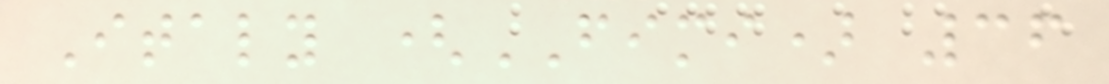Italy (FIMI) 36
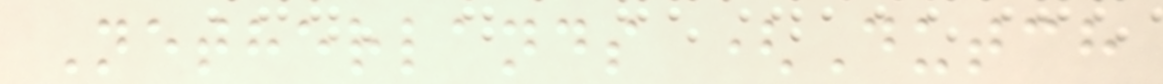Netherlands (Dutch
